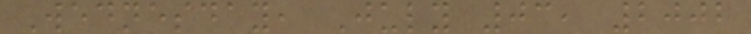Wednesday, July 03, 2002
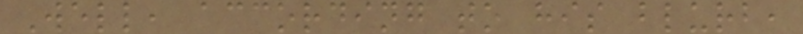Well, according to his blurb,
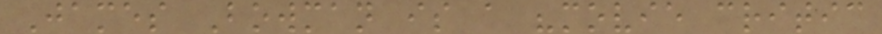James Bowman is a "movie critic
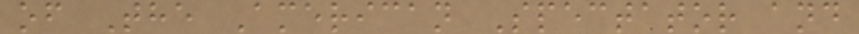of The American Spectator and
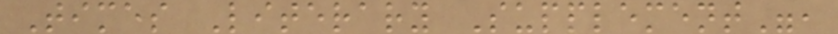Times Literary Supplement",
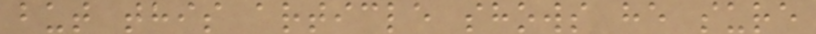but this article shows he sure
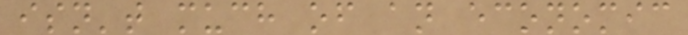isn't much of an economic
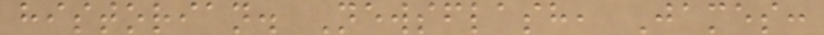historian. Newsflash, James:
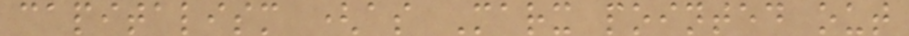capitalism (as Marx pointed out
